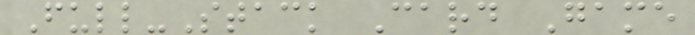Full-Stack Card Game
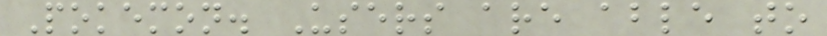Pokemon. Users are able to
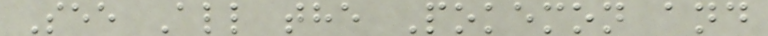See All the Pokemon and
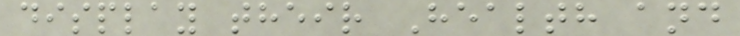display their Health and
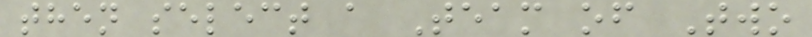then select a Team of Two
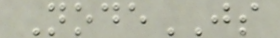NodeJS
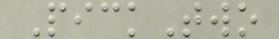PickTwo
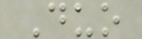Duo
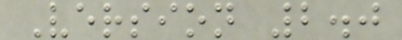Version 2.0
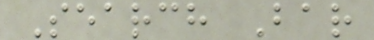Search Bar
